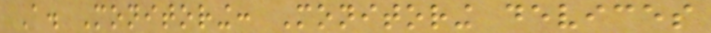A. Monitoring: Monitoring devices
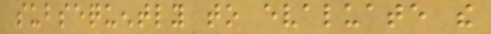subsequently to evaluate the
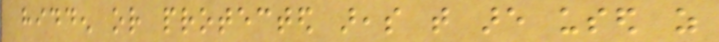hidden or protected areas that are used as
